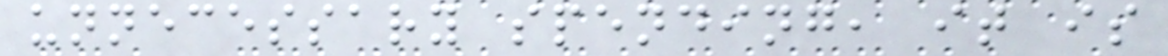unnecessary spending, it is
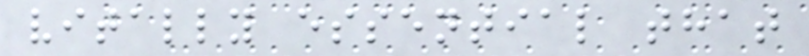vitally essential that
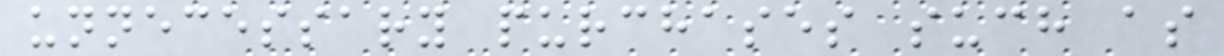unnecessary purchases such as
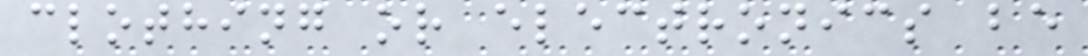clothing or electronics be
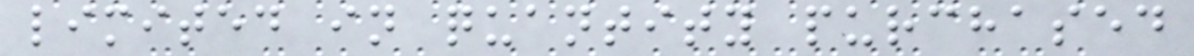limited in quantity purchased
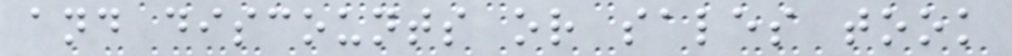and discounts or sales took
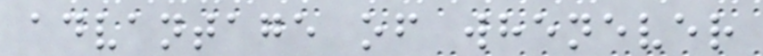advantage of whenever
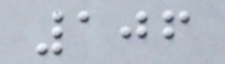106
